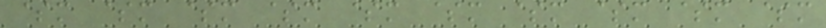$m $m $m $m $m $m $m $m $m $m
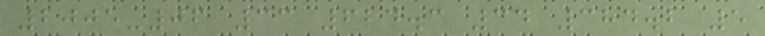2005-06 33 624.3 34 384.2 5
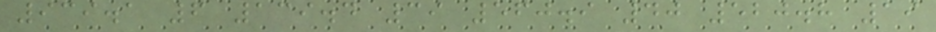939.1 6 139.4 39 560.9 40 520.8 19
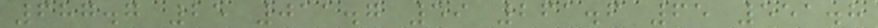687.7 25 011.7 59 261.6 65 551.8
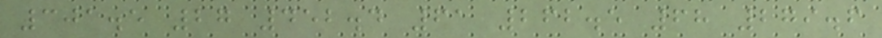301.5 27 452.4 61 262.5 68 279.6
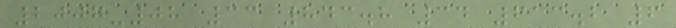2007-08 33 843.8 34 613.2 6
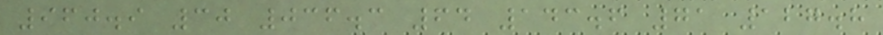960.9 30 036.3 64 143.6 71 127.8
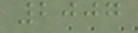2007
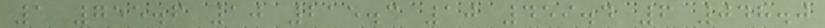1 755.6 10 215.3 10 459.4 6 048.0
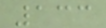133
